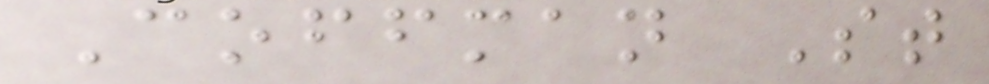Coffman St
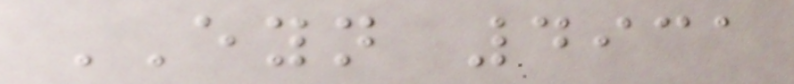EYN 4931
